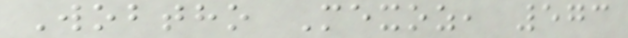Wobtho Mexoz, 573
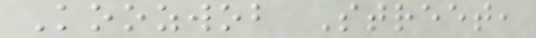Koozwob Street,
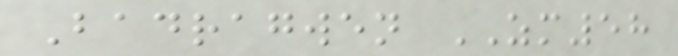Badragwen ZM58
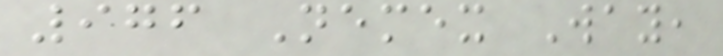976 Nemex Way,
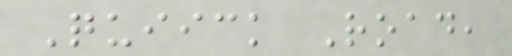Quiick Road,
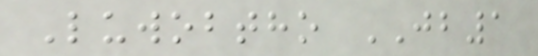Luwobtho JB1
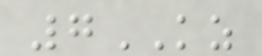7KZ
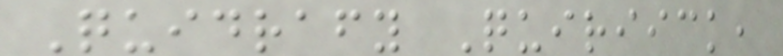Quidrafy Quiriick,
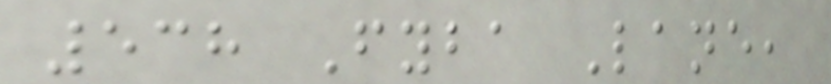538 Fyba Lane,
